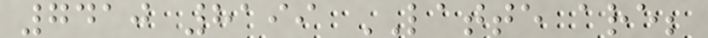7410 8199 LATTE are;
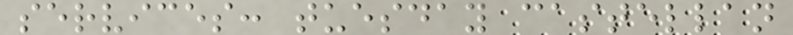services: tuesday castellan
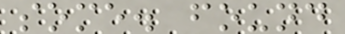some. found
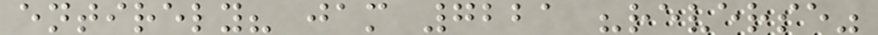entirely? jam 7221 "reverse"
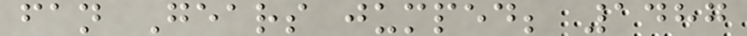fan Gears jumped; 1487
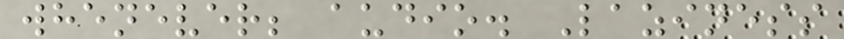whenever; audio. Laziness
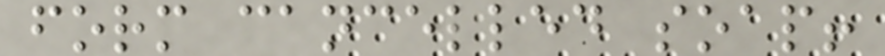form cancelled soap!
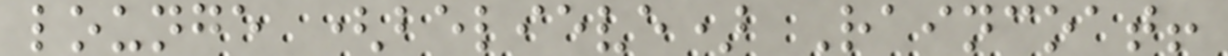lounge (believe) Raincoat!
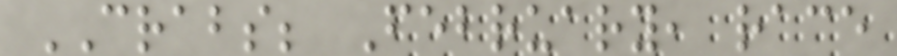CRABS; February, race
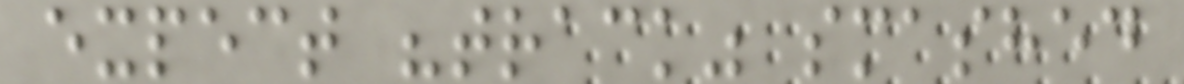expect "track" smashed
